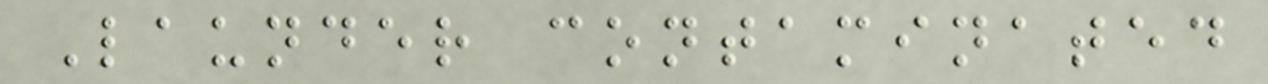Launder contaminated
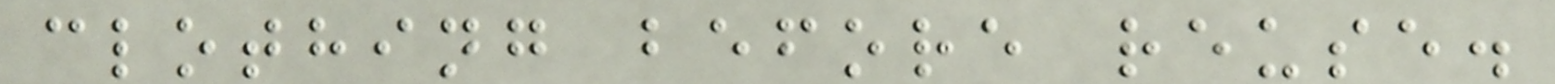clothing before reuse.
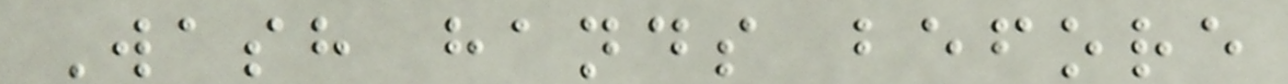Wash hands before
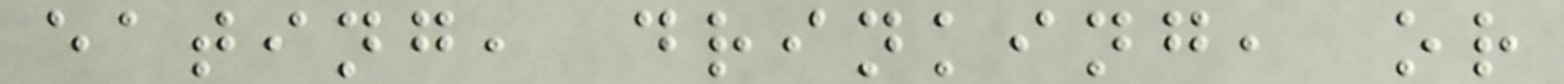eating, drinking, or
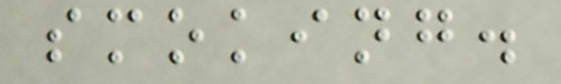smoking.
